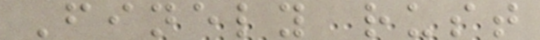Finely rust
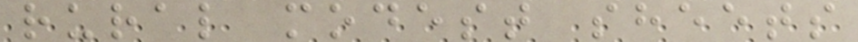rural modest sheets
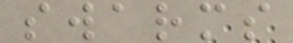swarms
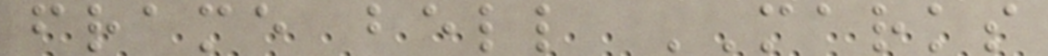frame bell MARKS
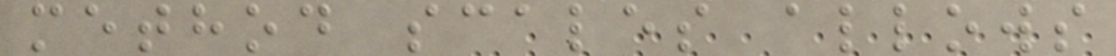method scales allows
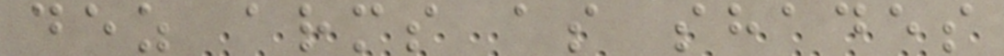dez arms as shades
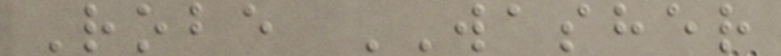Robe WASHER
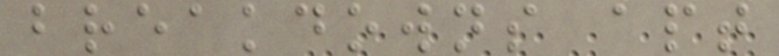breakdowns apt
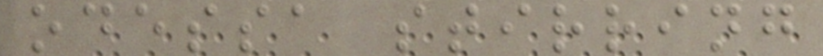odessa stirring
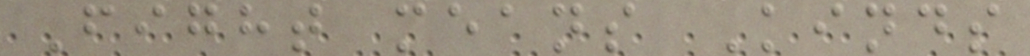Fight means Kinds
